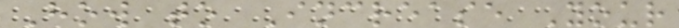How to Increase Your
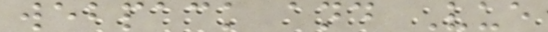webpack and Vue
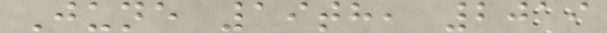June 19th, 2019
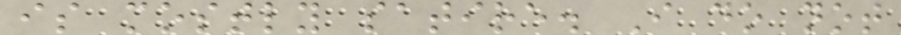is mostly satire. I do not
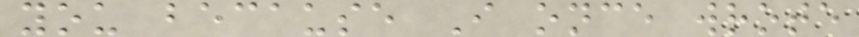you because I once wrote
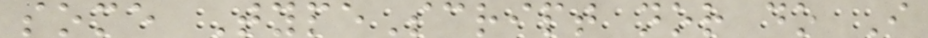some TypeScript nor do I
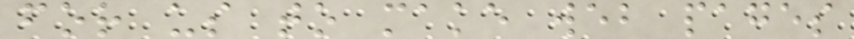for us to make web pages
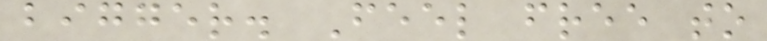bigger. Feel free to
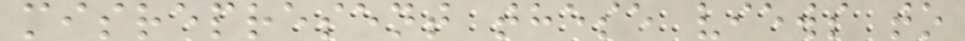misrepresent these views to
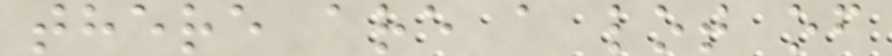there are a lot of
